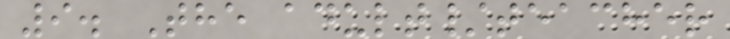9. The adult/teacher
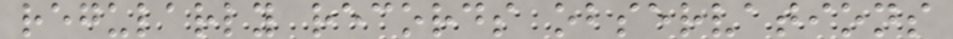regularly records observations
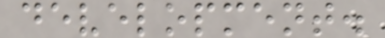development.
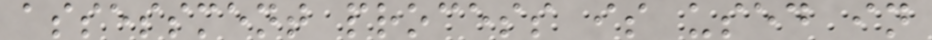assessment process is used in
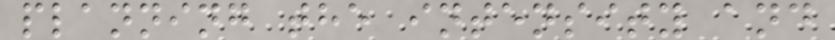planning the intensity and
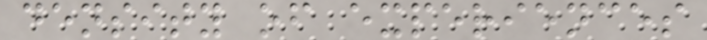density of experiences
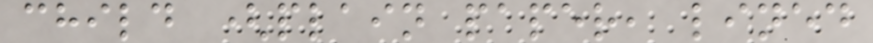child (plain paper, lined
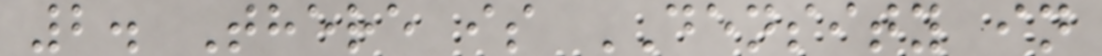2. There is DENSITY in
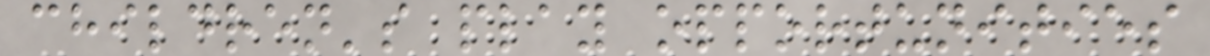children's play opportunities
